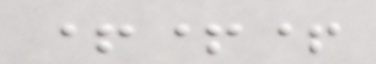+++
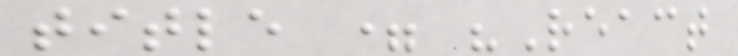title = "React
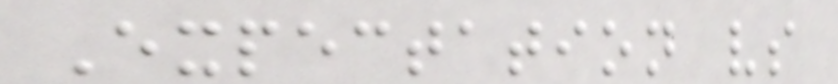Expectation vs
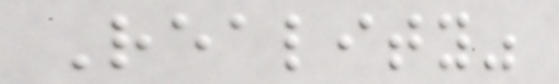Reality"
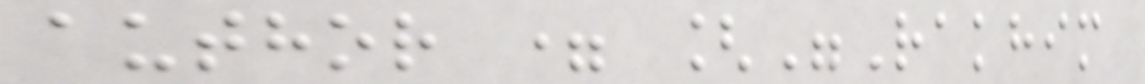author = ["Rakhim
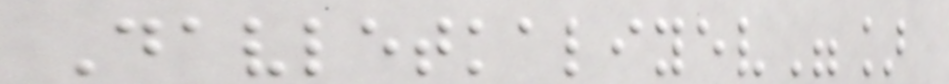Davletkaliyev"]
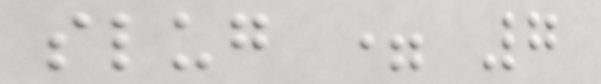slug = 7
